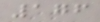176
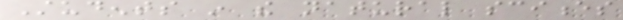Students in the natural sciences
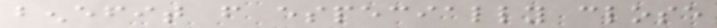benefit from especially close
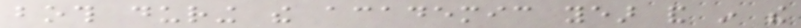both during the academic year and in the
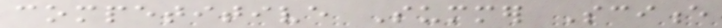competitive Summer Science
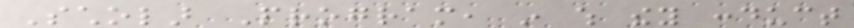Scholar Program, in which they conduct
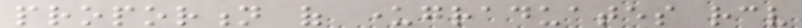proportion of undergraduates receive
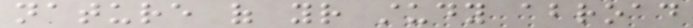nature of your study abroad
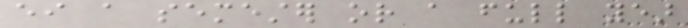either a semester or a full year
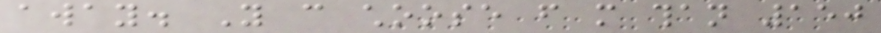away. You can choose from more than 150
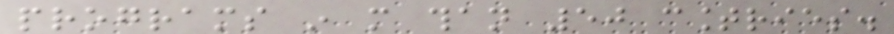programs in more than 50 countries.
